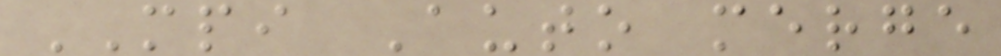MPI Auto merge
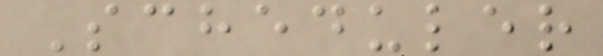Scheduler
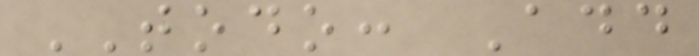TODO: Add
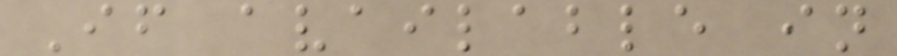If available in
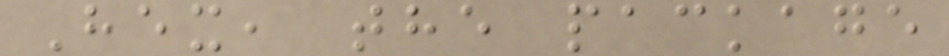Hex, the package
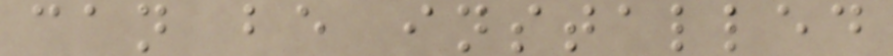can be installed
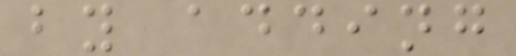by adding
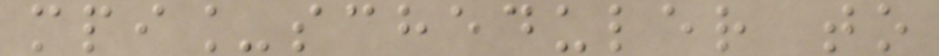mpi_scheduler to
